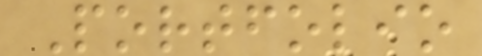Portfolio
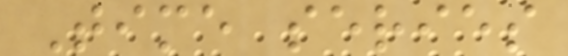Time series
